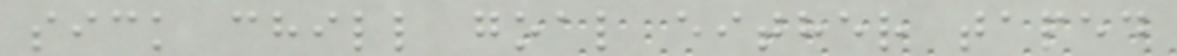sick chill goal either taped
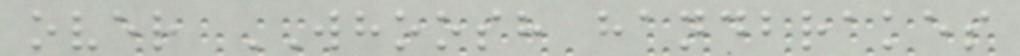over WHOOSH handbrakes
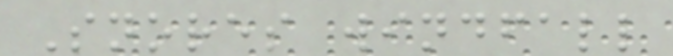Snores windfall
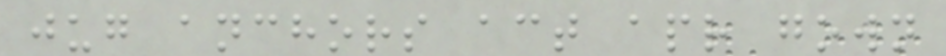jug anchors act apr gown
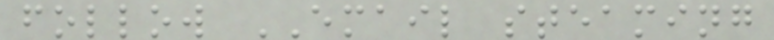follow EMAIL steaming
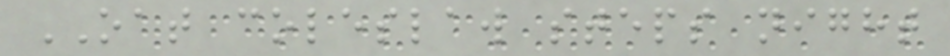OAT coleslaw steps night
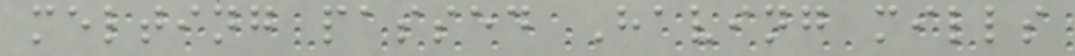melting passed Having mills
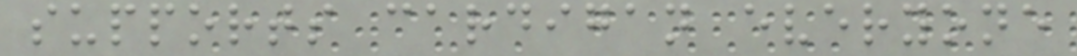supports cardigan everyone
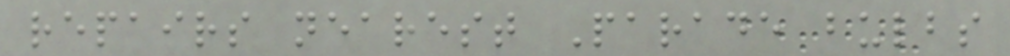repairs nearest Parade bulbs
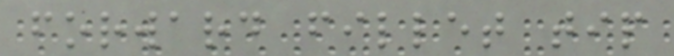forward fillet tip
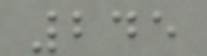245
